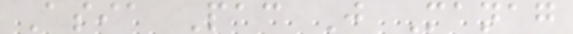Asia Pac J Manag
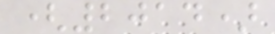(2014)
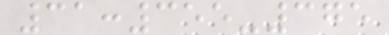31:355-375
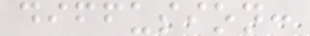diffusion:
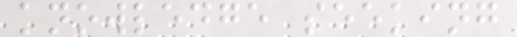knowledge seeking
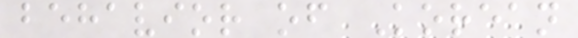behavior of Korean
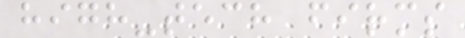high-tech firms
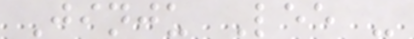Jinju Lee -
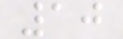10
